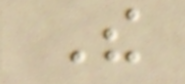The
